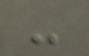-
